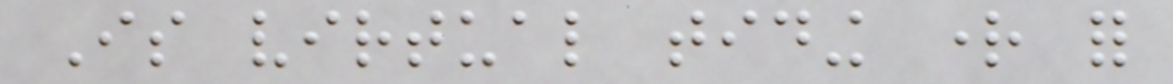Is virtual tiding right for
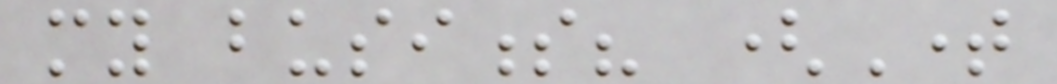my business? (Time
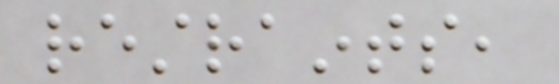restraints,
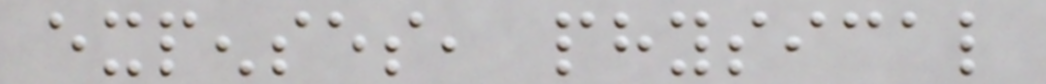expenses, physical
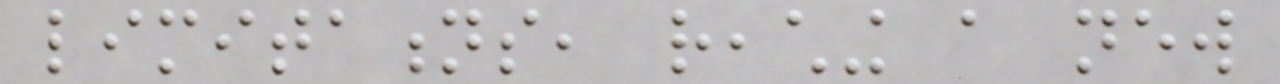limitations, reaching a new
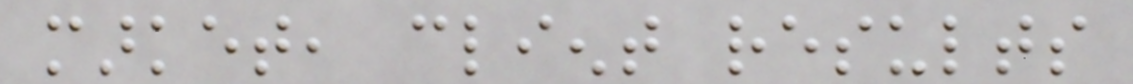market, client results
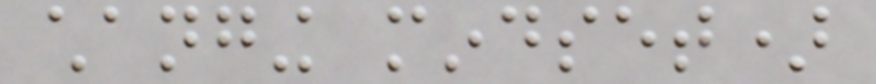changing mindset)
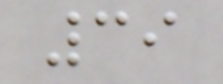39
